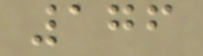176
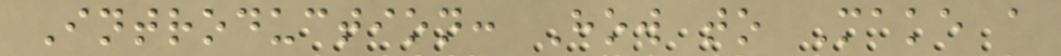Introduction: How to Make a
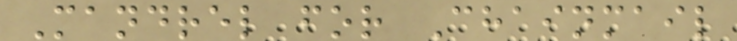Mandrel for Chainmail
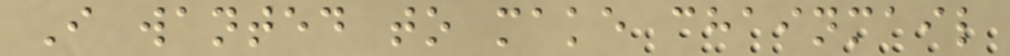I wanted to make chainmail
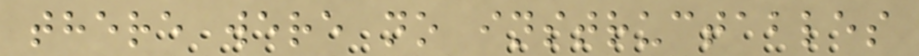there were no instructables
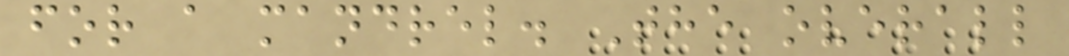for a mandrel. The overall
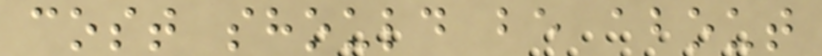cost should be about
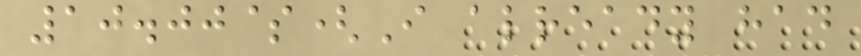10.00$(I already had
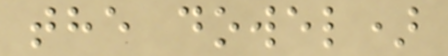the dowel)
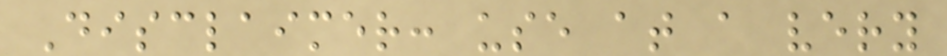Disclaimer: use at a very
